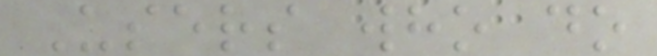Users who do
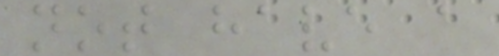not have a
